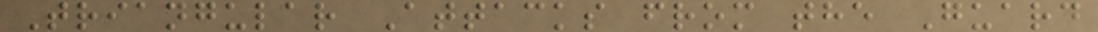Triangular Attacks from the Guard
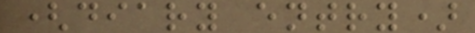(diary entry)
